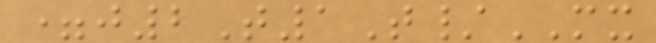=j2T1T/MX
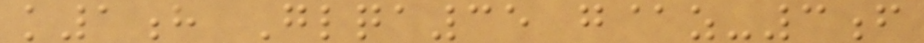k1h Glqa35 g@z-3f
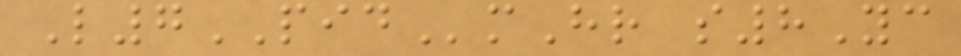L7PIDmHr s8Yc
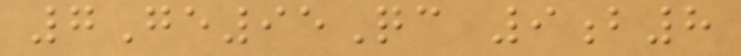7Ge95Qc 9b8
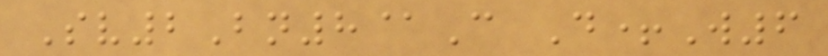Sv2Bn8@C D+W6
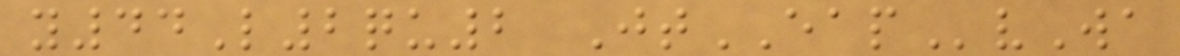y44L2qu2 JtEAPvWa
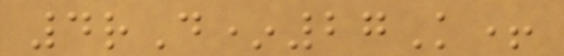4rD*27K+
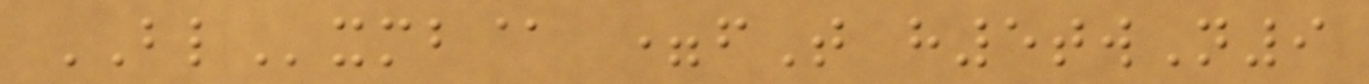BLxmb@ =fT h5twN9
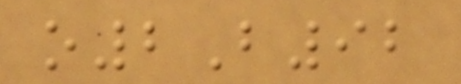o2B92
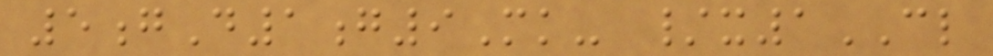5gD1g9Mk- /x1CL
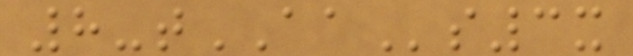8-tAAs3x
